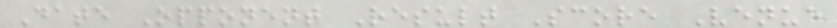Date Opponent Result Score Venue
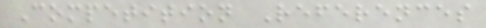Competition References
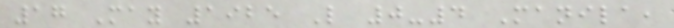17 May 1925 L 0-4 Manila,
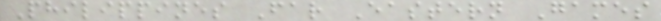Philippines Far Eastern Games
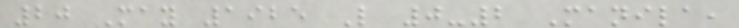20 May 1925 L 0-2 Manila,
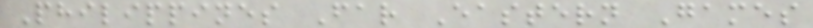Philippines Far Eastern Games
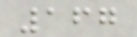167
